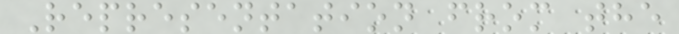Representation from the
